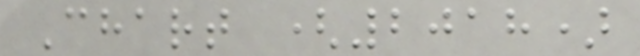Chart (2018)
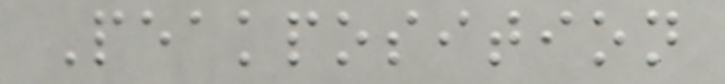Peakposition
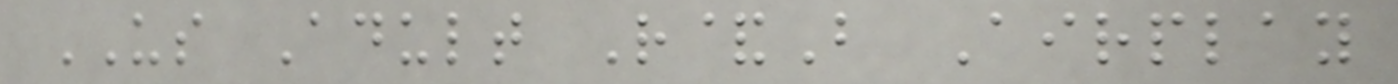US Adult R&B Airplay
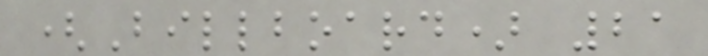(Billboard) 21
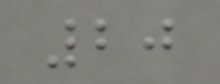20
